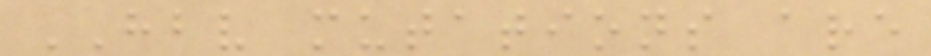HBV mutations are
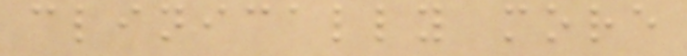clinically more
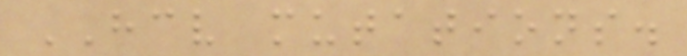HCV mutations.
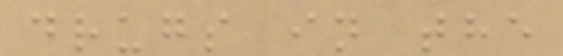drugs in the
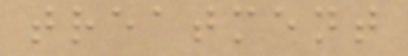treatment
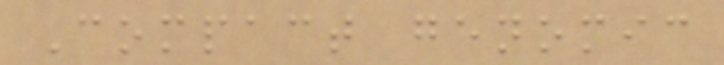Compact genomic
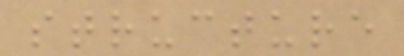structure
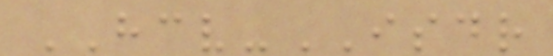HCV-ISDR
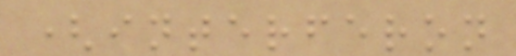(interferon
